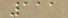111
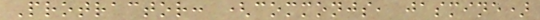Protractor: (commonjs, jasmine)
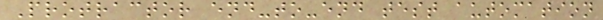Protractor end-to-end test automation
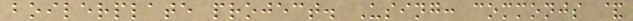boilerplate project. Using: commonjs &
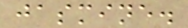jasmine.
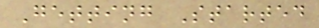Getting Started
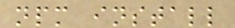npm install
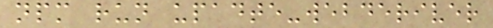npm run upadte-webderiver
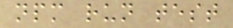npm run test
